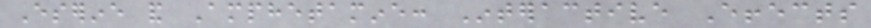Eserine and Amphetamine: Interactive Effects
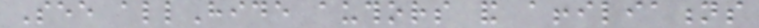See allHide authors and affiliations
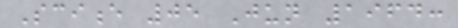Science 05 Jun 1964:
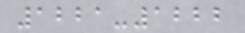1221-1222
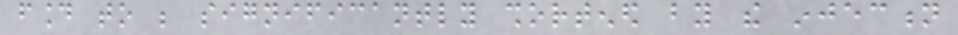found to be significantly shortened by the injection
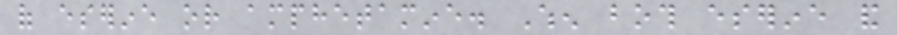of eserine or amphetamine. When both eserine and
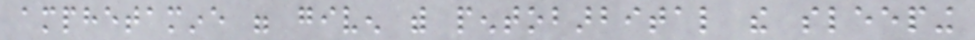amphetamine were given with pentobarbital the sleeping
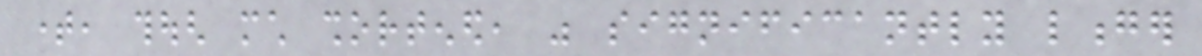time, though much shortened, was significantly longer
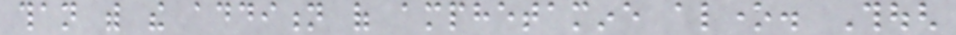than with the addition of amphetamine alone. Though
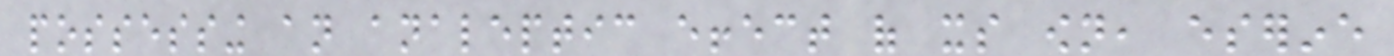possessing an analeptic effect of its own, eserine
